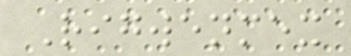Rigwenmex
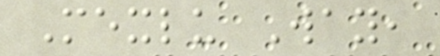Mexlu Way,
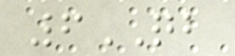6QB
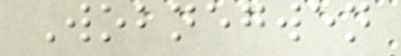Wobnegwen
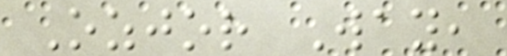Ozjor Way,
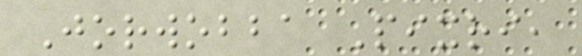Jorwobba Pixri,
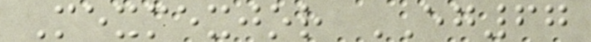Mexmexjor EG67
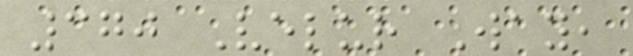370 Velur Way,
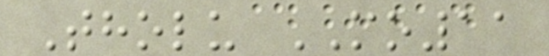Tholu MO11
